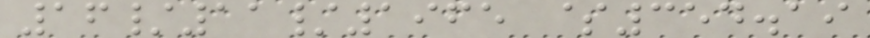16/11/1965 $354.19
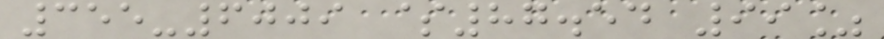355-6009 $87.54 99%
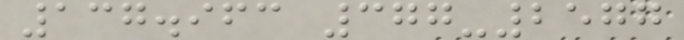137.963 377-2577
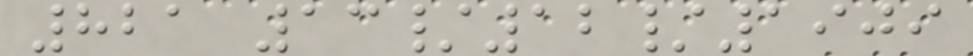821 13/12/1909
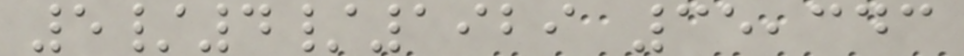5/4/1929 35,343
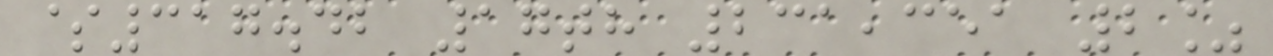$317.42 17th 231,351 2%
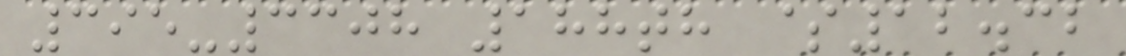395-3308 188th $12.32
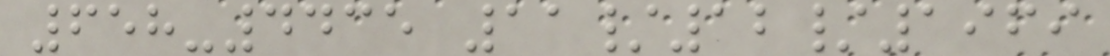658-4435 11/12/1969
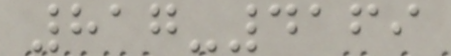817-4169
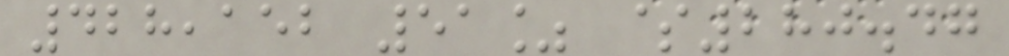428,152 51% $280.47
